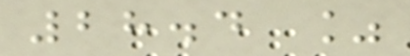28.4 %
